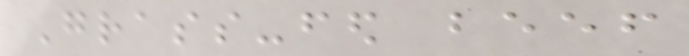Grass-fed beef
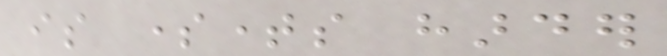is sometimes harder
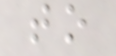to
